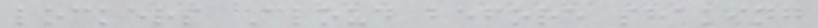lockers Cloud before shaking
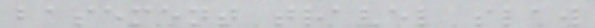basement travel slaw
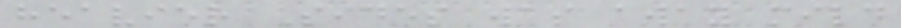heavier Sides was away mild
